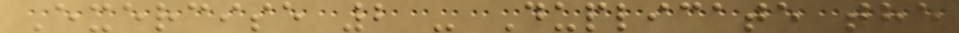Exercise 2 - Duplicate the
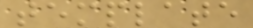template
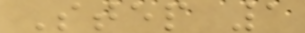Step 1
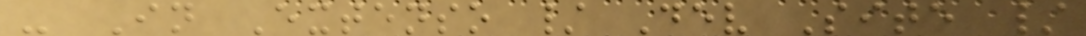- In Extenso / Dev Site /
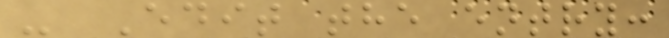- Edit the entry:
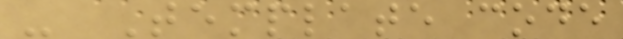- Template code
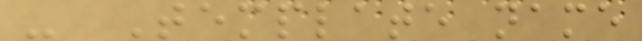- Template name
